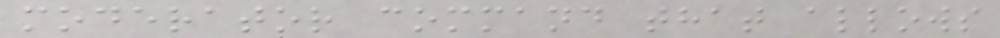moderator command that allows
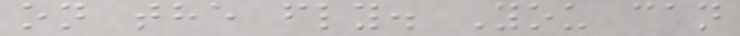on the fly. You can
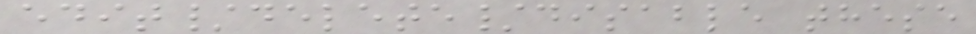edit/delete/disable these
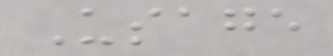Usage
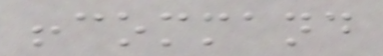!command
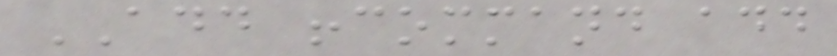ADD !command add
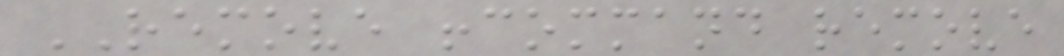REMOVE !command remove
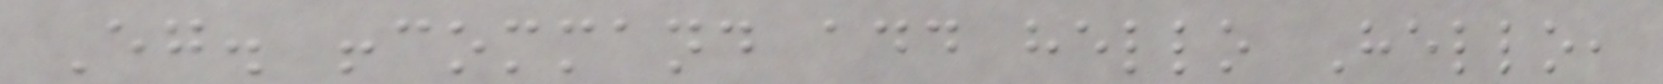Eg. !command add hello Hello,
